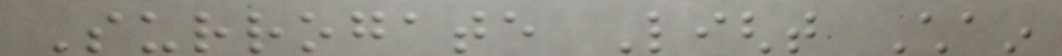Surrogate Light Chain
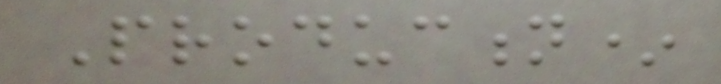Production*
